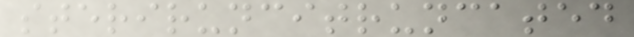steriruncitruncated
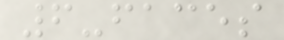6-faces
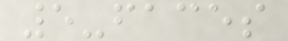5-faces
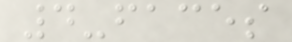4-faces
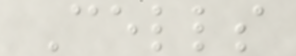Cells
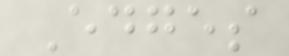Edges
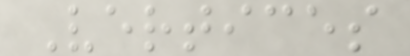Vertices
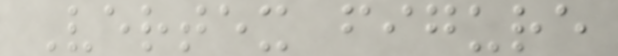Vertex figure
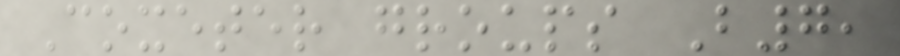Coxeter groups B7,
